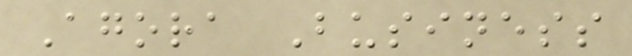Agora Business
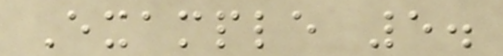Example 5.
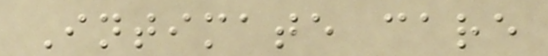Intimate care
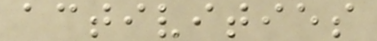activities
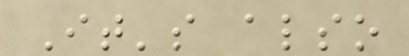It's also
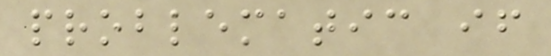problematic if
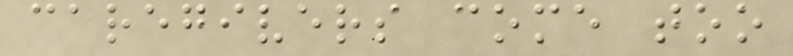caregivers come too
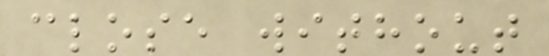close without
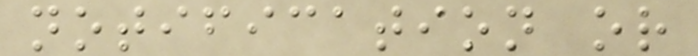notification or
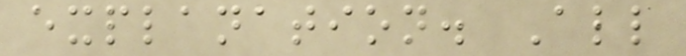explanation. All
